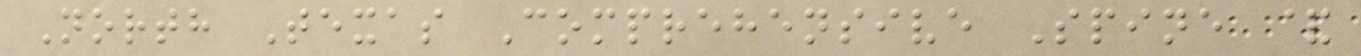North Texas Comprehensive Spine &
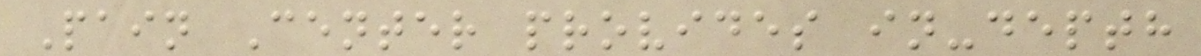Pain Center provides in-depth
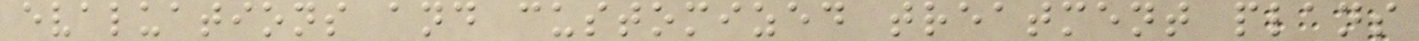evaluations and customized treatment plans
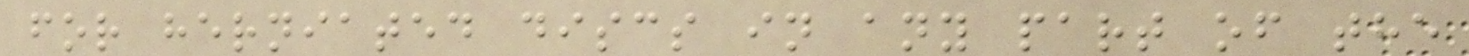for herniated discs in any part of the
